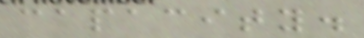capacity.
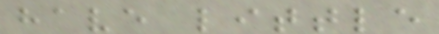have little
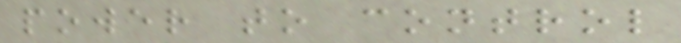power to control
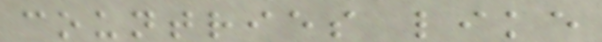countries like
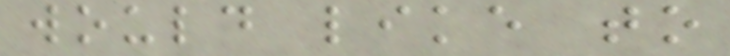would like to
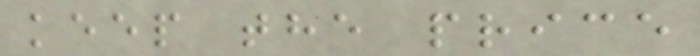keep the price
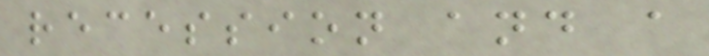recession and a
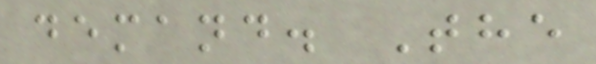demand. The
